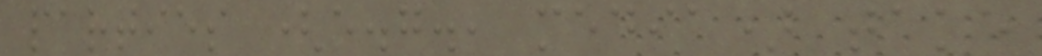parties (e.g., media) take
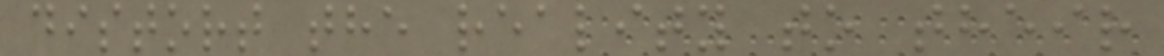distort the reality to their
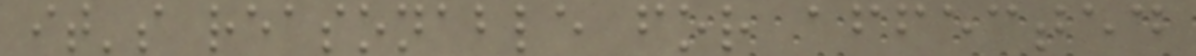it's reasonable for affected
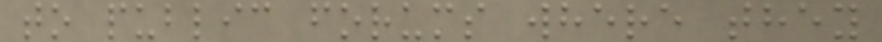to public forums where they
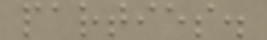parties.
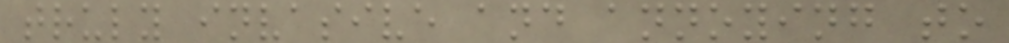truly invasive and annoying to
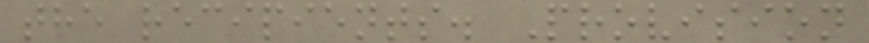the recipients. Provision
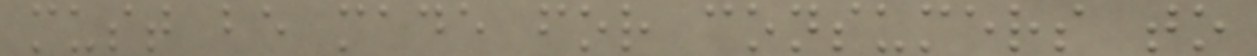must be made for consumers to
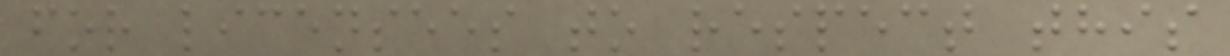for licensees to respect this
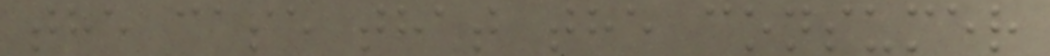the case that the consumer
